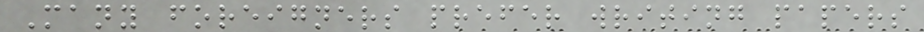Many foreigners prefer writing papers
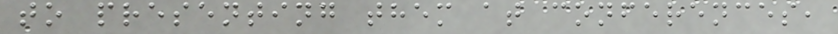to presenting them at conferences,
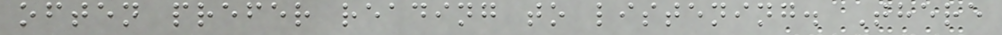often prefer reading to listening. There
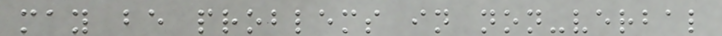may be problems in non-verbal
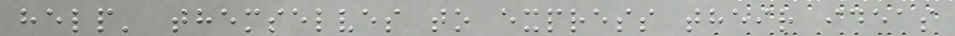help' themselves to express their ideas
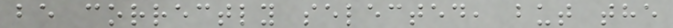be correctly selected, but the
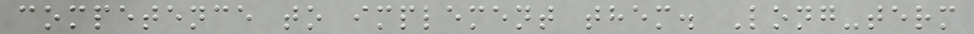competence to implement them. Long-term
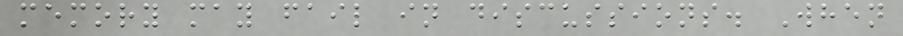memory may fail in discussions. When
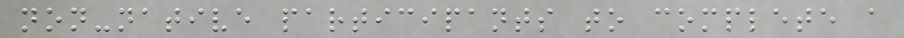non-native participants to complete a
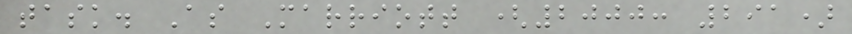task. As Marriott (2000: 291)
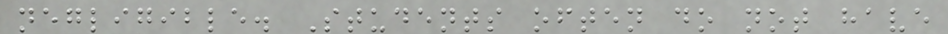negligible. Students often do not have
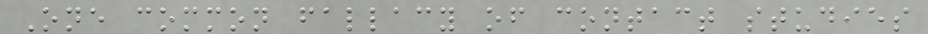One common fallacy of contact studies
